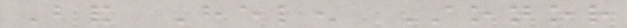Band Helen Stonor
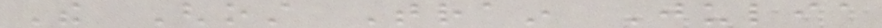The Ghost Train Julia
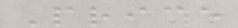Price
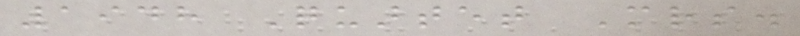1948 Quartet Mrs.
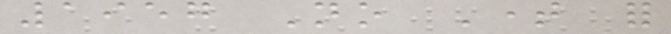1957 No Time for
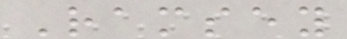Ramsey
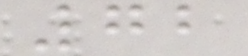72
